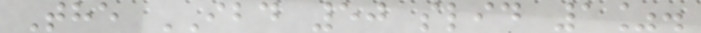The IBD 50 slid 1%.
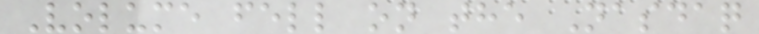Volume fell on the Nasdaq
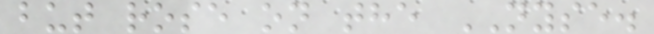but rose on the NYSE.
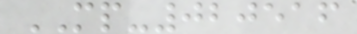MP-020516
